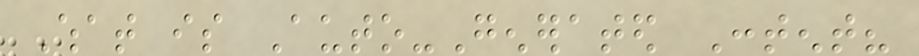What is Auto-Generated Content?
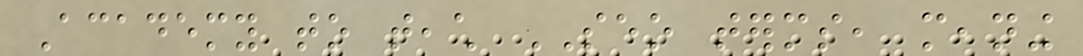Academy to teach SEO terms, meaning
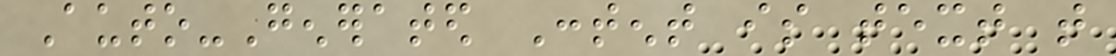Auto-Generated Content is text that
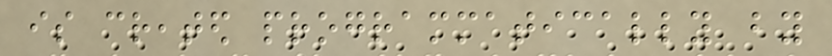is created programmatically by
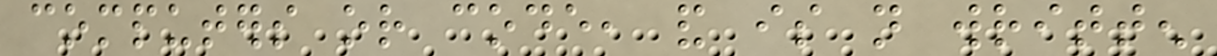computers or code, and is not written
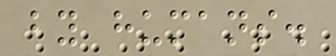by humans.
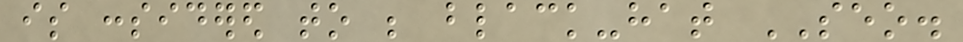is considered to be black-hat SEO.
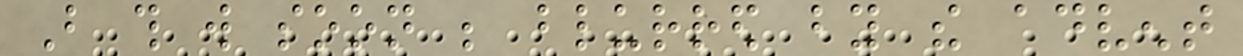But this will soon be blurred by the advent
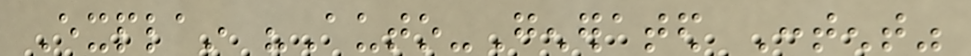Explain "Auto-Generated Content"
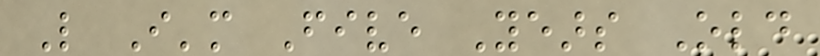Like I'm Five Years Old
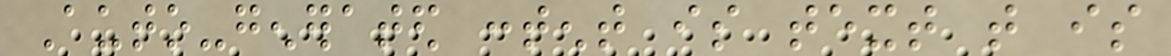Auto-generated content is text that is
